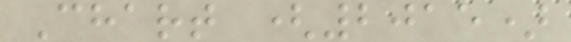Chart (2015)
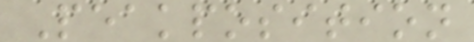Peakposition
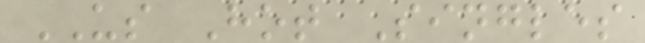US Hot Singles
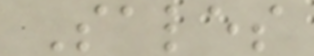Sales
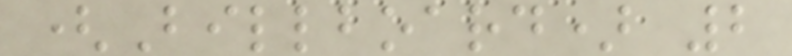(Billboard) 2
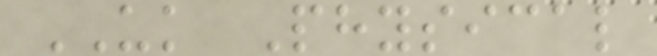UK Physical
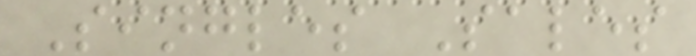Singles Sales
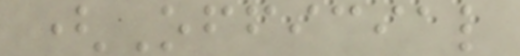(Official
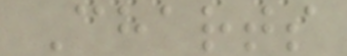Charts
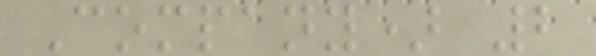Company) 2
